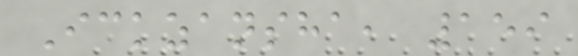Ickzansha, 159
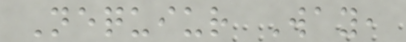Nequiur Way,
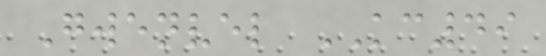Gwenvel KC49
